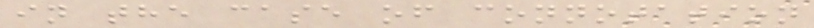in the case of connotation
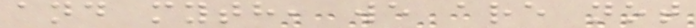and myth, we are not
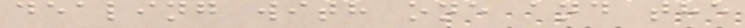dealing with one and the
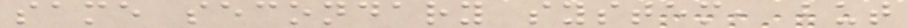same secondary system, but
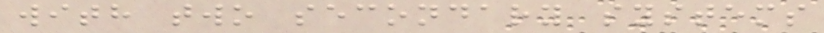with two secondary systems
